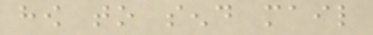how to send mail
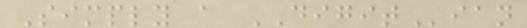Simply a DIGITian
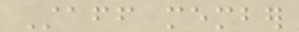Staff member
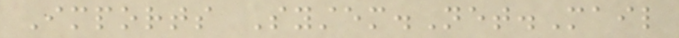Imports System.Net.Mail
